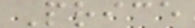Price
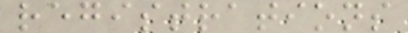registrations
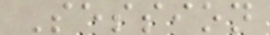Session
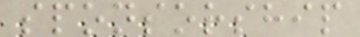sponsorship
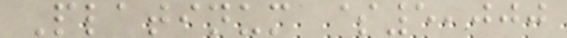Platinum $5,000
